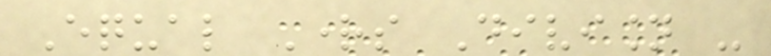Equal Rights Division -
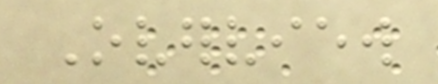Overview
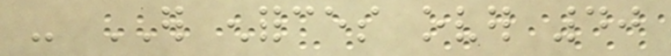- ER enforces over 40
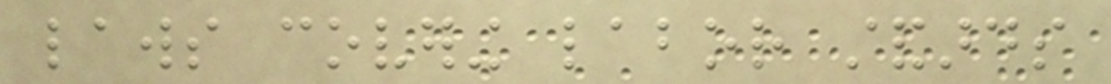laws covering labor standards
